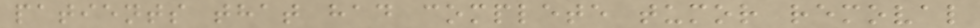patients that had complete tumor removal
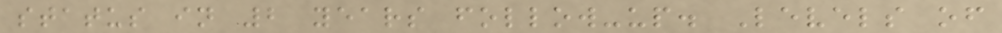status in 2 years follow-up. Levels of
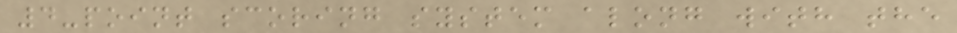4-point scoring system along with the
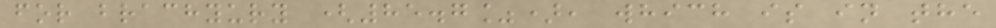for brachyury (85.7%), which is in the
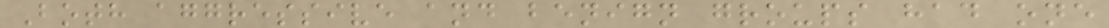Both aggressive and benign groups had one
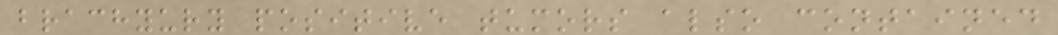brachyury positive tumors also contained
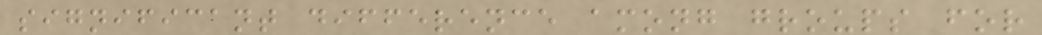significant difference among groups for
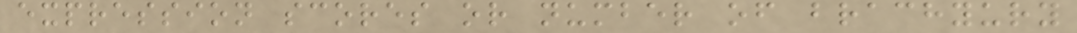expression scores or number of brachyury
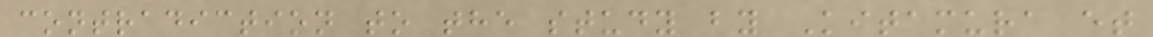contradiction to the study by Kitamura et
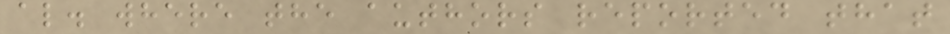al. where the authors reported that
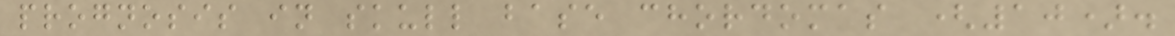prognosis in skull base chordomas (10).
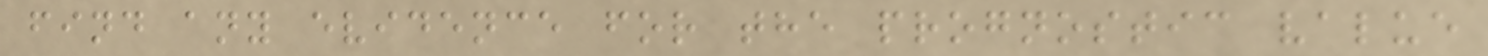find any evidence for the prognostic value
